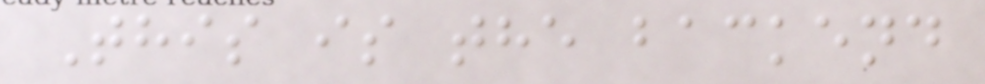This is the backend
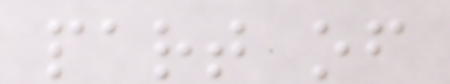part of
